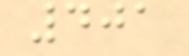401
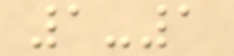1-1
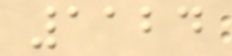1124
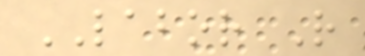LABOR R
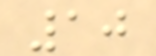10
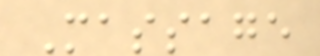Massage
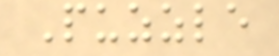Puzzle
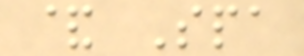& Spa
